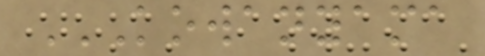KOWANYAMA
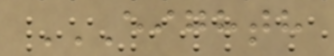EIGHTH
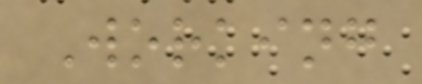Working
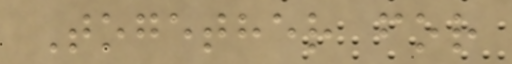Together for
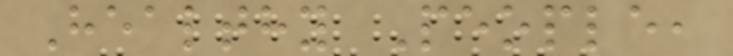Healthy People,
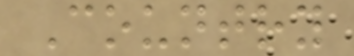Country
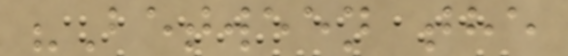"Between the
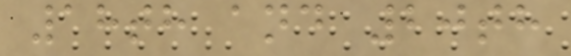18th and 20th
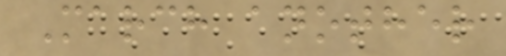March another
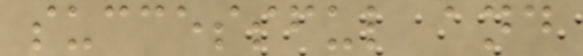successful and
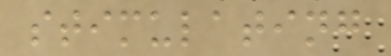stimulating
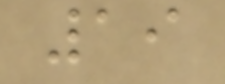19
